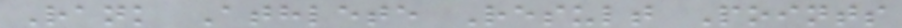Rank Athlete Result Points
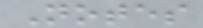Notes
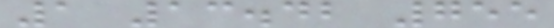1 13.42 755
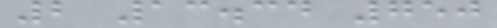2 13.34 750
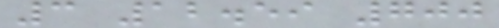3 12.59 700
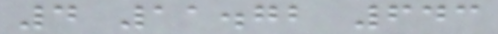4 11.72 643
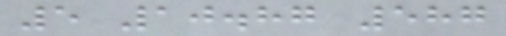5 10.87 587
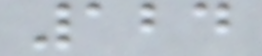124
